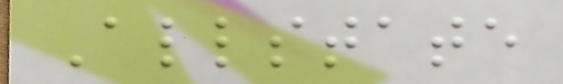Allstate
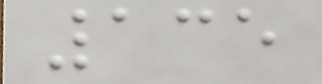135
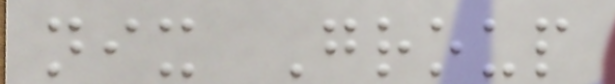nix Group
